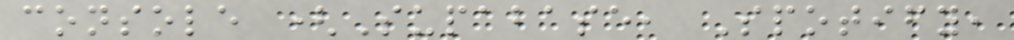console (Supabase, Spotify,
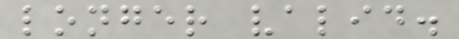longer valid.
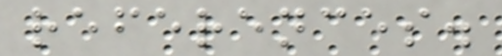references.
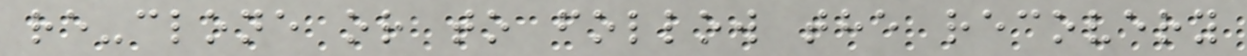re-clone or to follow the recovery
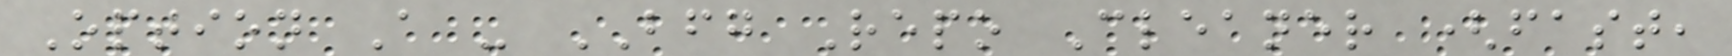Option A - BFG Repo Cleaner (fast,
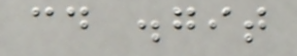cd .git
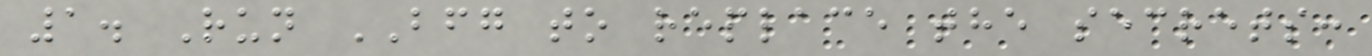1. Run BFG to replace the secrets:
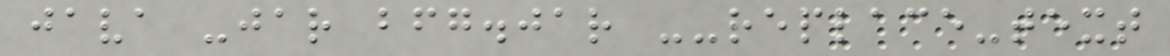java -jar bfg.jar --replace-text
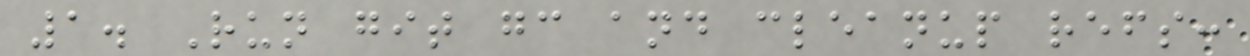1. Run git gc and cleanup refs:
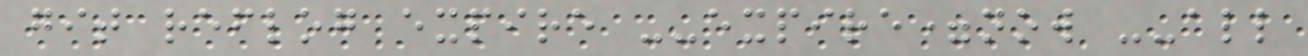git reflog expire --expire=now --all
